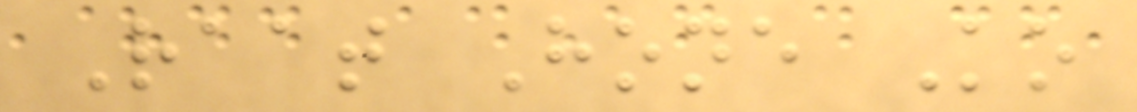Raat Hone Ko
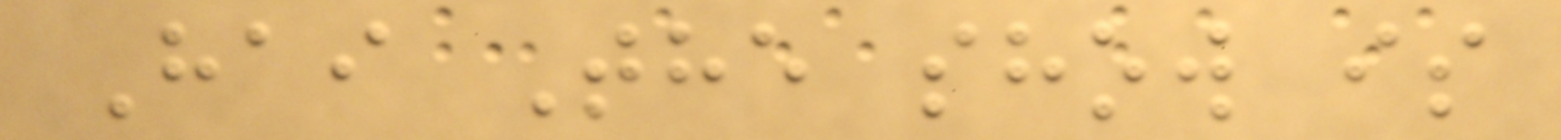Hai The show is
